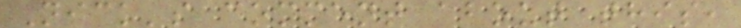Nick's comment about this,
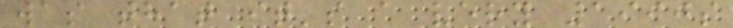was that it's a very 1990s
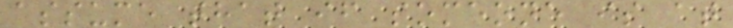assume that if someone is at
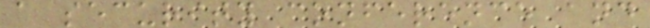a security conference and
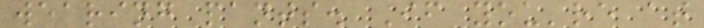wearing pants. If you're at
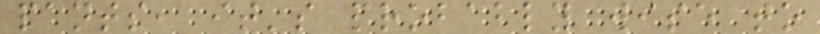pants, it's probably wise to
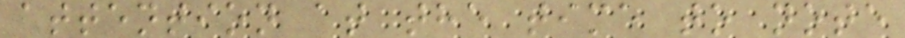attention at the time to note
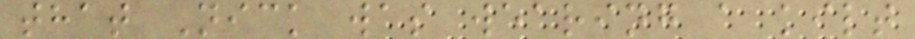that Nick was wearing a kilt
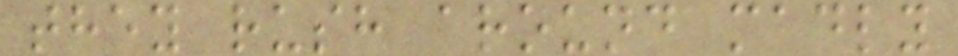they rush around madly
